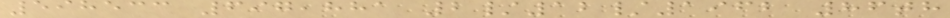598533 697,881 2/12/1962 86th
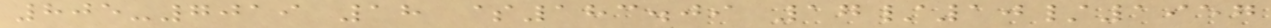805-7019 18 $183.09 17/10/1957
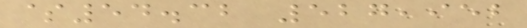$54.32 527,952
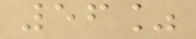56%
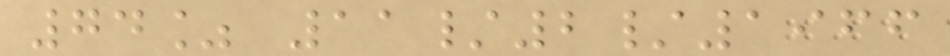74% 11/2/1966
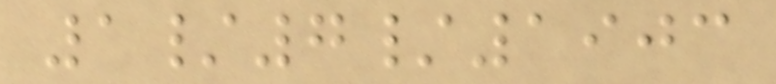1/7/1903
